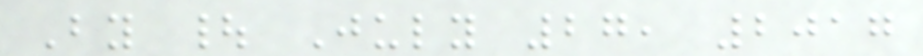By | July 27, 2017
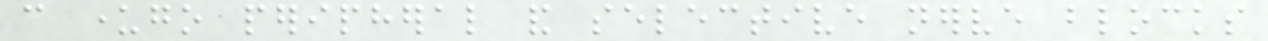can undergo peripheral and selective nerve blocks
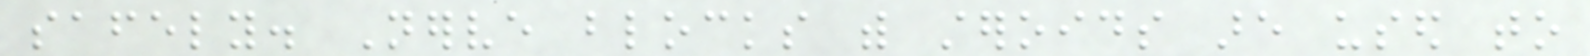safely. Nerve blocks with steroids are used to
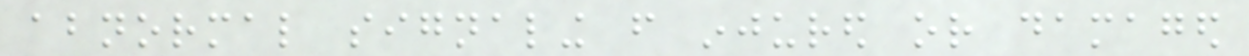abnormal signaling from injured or damaged
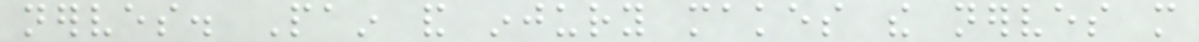nerves. Pain and injury makes the nerves more
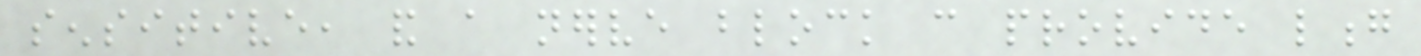sensitive, and a nerve block can provide long
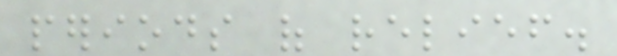periods of relief.
